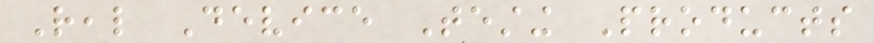Real Device Testing Products
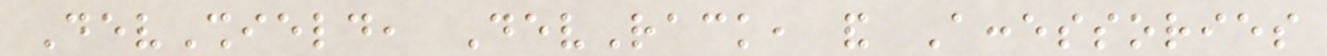DevShield, DevRack, and Accessories
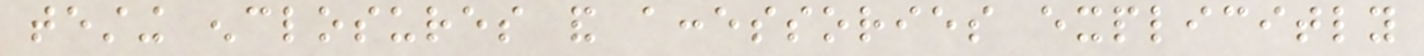testing enclosures and accessories explicitly
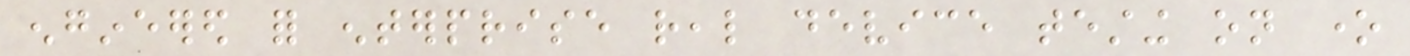engineered for enterprise real device testing on one
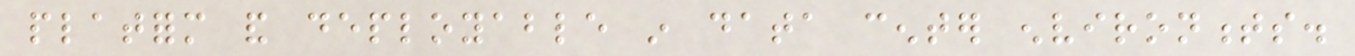platform and deployable in data center environments.
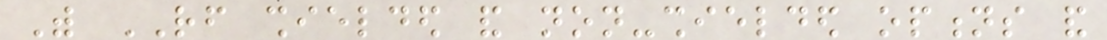With RF shielded and non-shielded options and
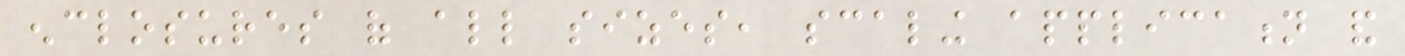enclosures of all sizes, scaling application and
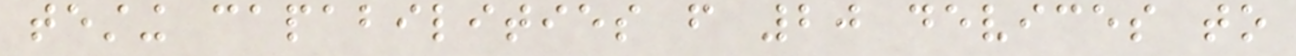testing capabilities from 20 devices to
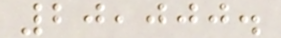20,000.
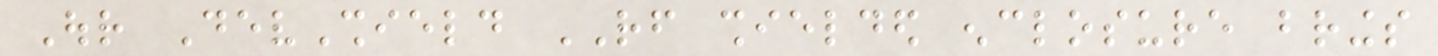Our DevShield RF shielded enclosure brings
